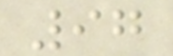97
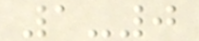1-0
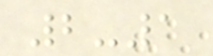2-1
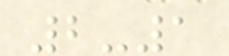2-1
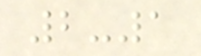2-1
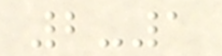2-1
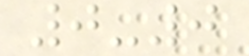0-0
